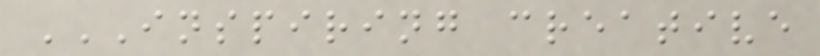INSPIRING CREATIVE
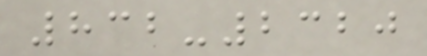832-2320
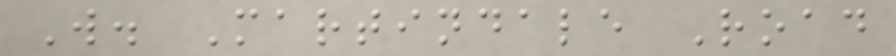W. Martindale Road
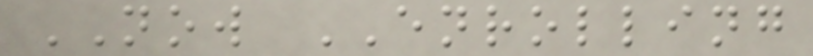NOW ENROLLING
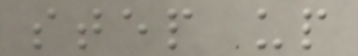step up
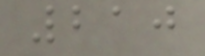210
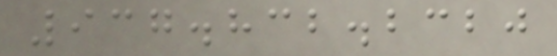937.832.2320
